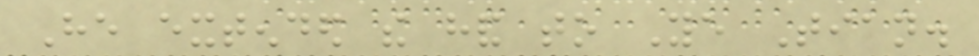He extended the hand to Ye Tian.
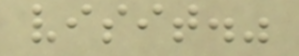visit."
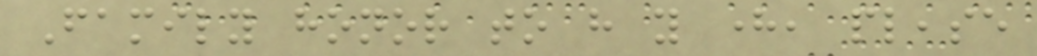Family honor to have you here, please
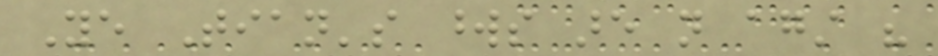Ye Tian's words are not against his
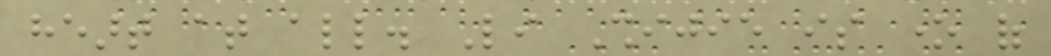heart at all. Li Shijie is one of
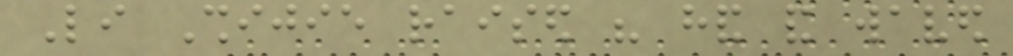Li Shijie raised his hand and waved
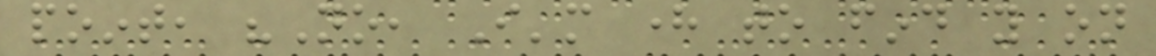point, "No, I'm here to find you on
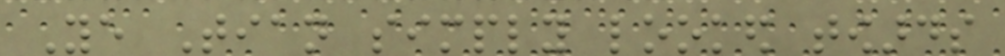Ye Tian simply looked towards
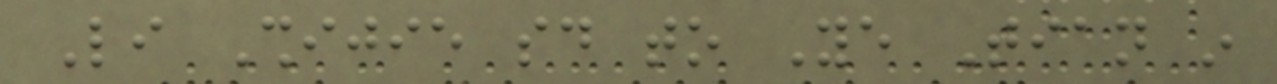Li Shijie said to Ye Tian in
